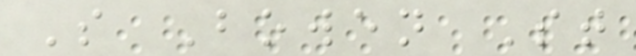S Bowen St
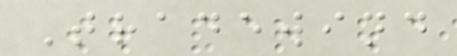Tradewind
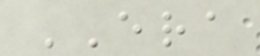ERA
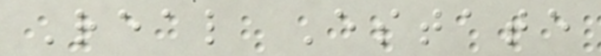Real Estate
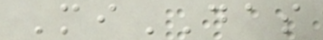MiDAS
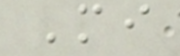Mi
